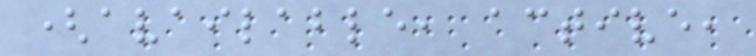(available, active,
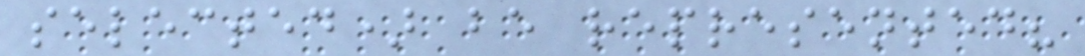selected) be represented?
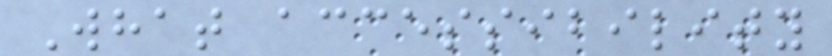What accessibility
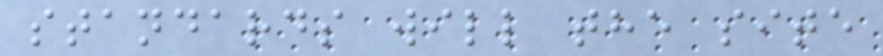standards will the site
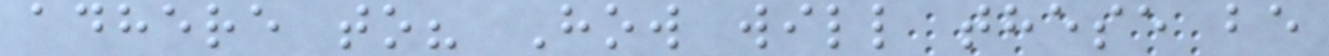adhere to? How will these be
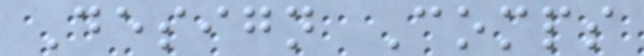Design Comps
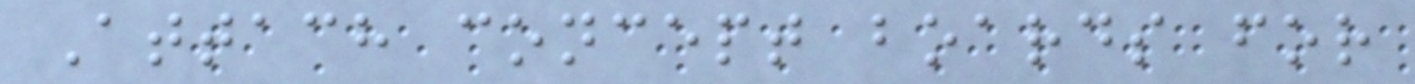Attach concept boards for
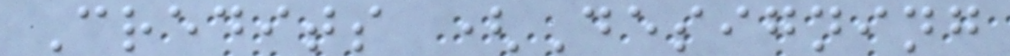Credits (Designing
